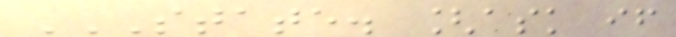STATE. [ASK IF
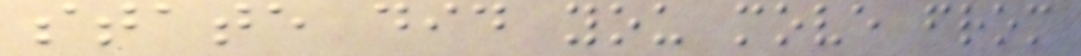state did you move from
